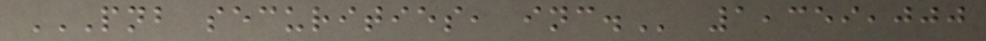PNB SECURITIES, INC. 1,359,000
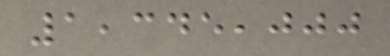1,345,000
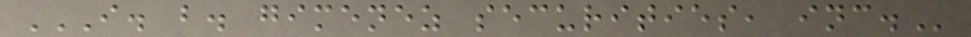I. B. GIMENEZ SECURITIES, INC.
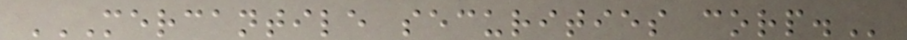MERCANTILE SECURITIES CORP.
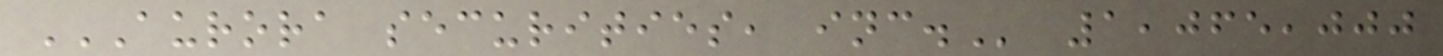AURORA SECURITIES, INC. 1,065,000
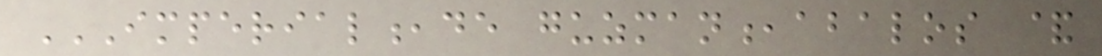IMPERIAL,DE GUZMAN,ABALOS &
